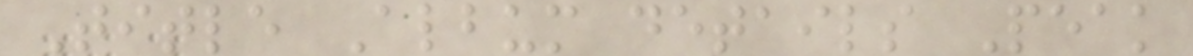Title Album details Peak
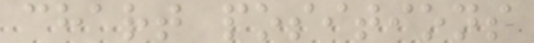chart positions
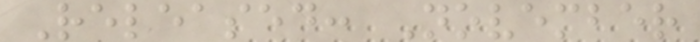Released: November
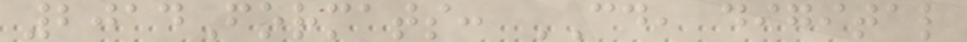2014Formats: CD, digital
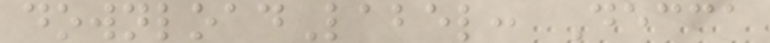downloadLabel: Decca
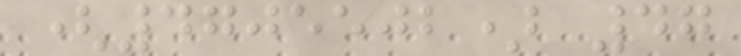(4705502) 47
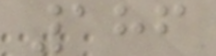186
